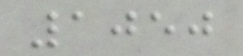1050
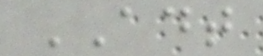ADT
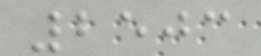2503
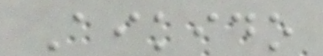Aikido
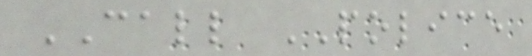CALL POLICE
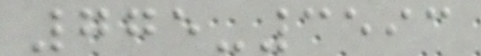775-3593
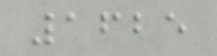1625
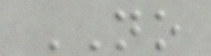NO
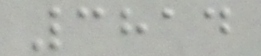3814
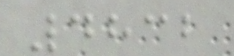4832
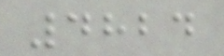4824
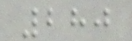280
